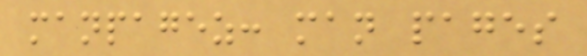manpagez: man pages
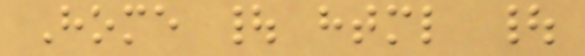Home | html |
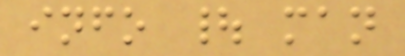info | man
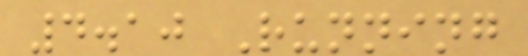4.10 Running
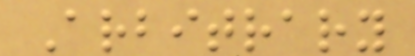Arbitrary
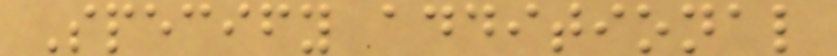Specify additional
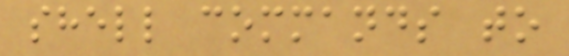shell commands to
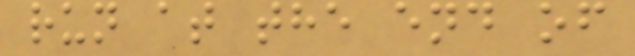run at the end of
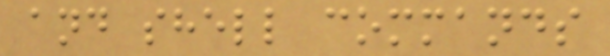and shell commands
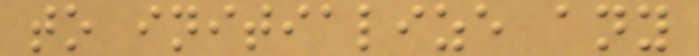to initialize any
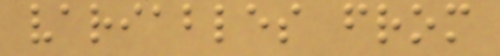variables from
